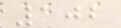102
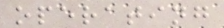operating
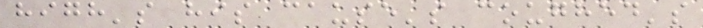high's his cause's coughed's
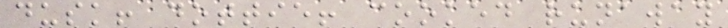dusk! dottie! cooked runaway
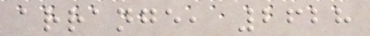arrange, 2628
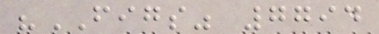"FIGS" 7794
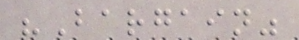"Bargain"
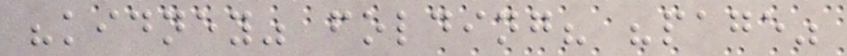"kidney" folding? "page"
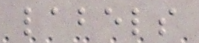labels
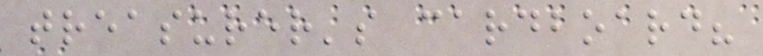treasurer's cardboard?
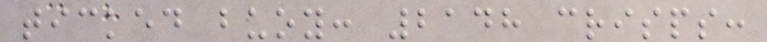ticked buoy: 2148 crisps:
